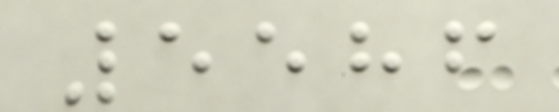5586
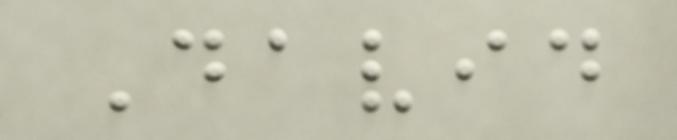David
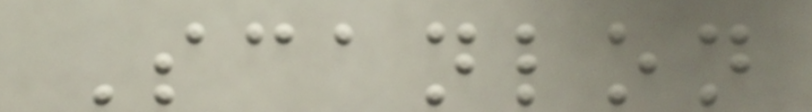Scanlon
